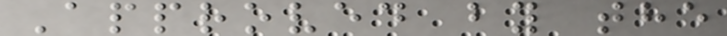Approved by the
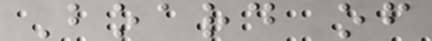Board of
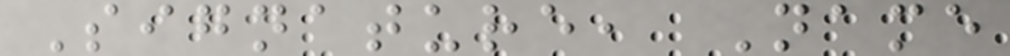Signature, Name
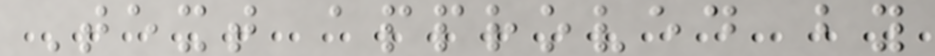Text approved by
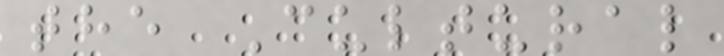the Cultural
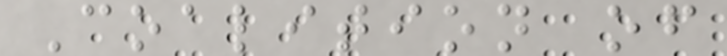Coalition of
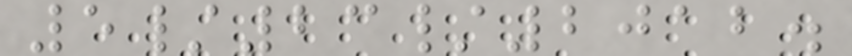5/23/2012.
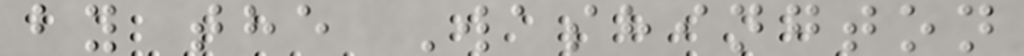by the Washington
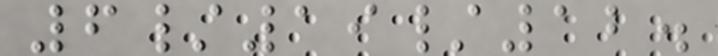6/19/12.
